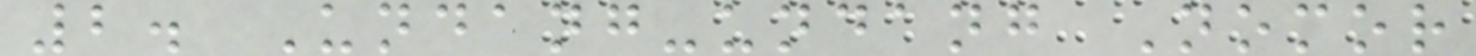2. Undang-undang Nomor
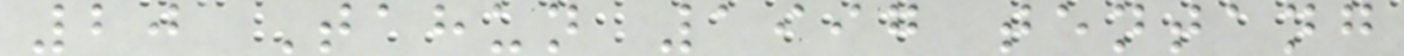20 Tahun 1997 tentang
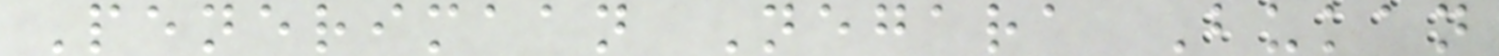Penerimaan Negara Bukan
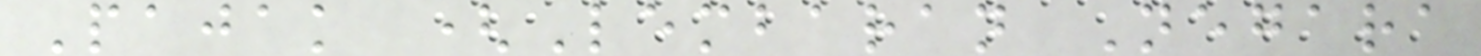Pajak (Lembaran Negara
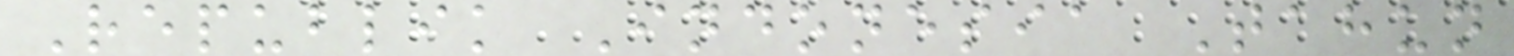Republik Indonesia Tahun
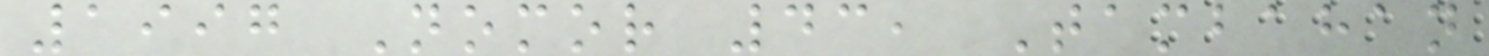1997 Nomor 43, Tambahan
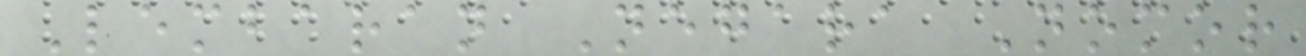Lembaran Negara Nomor
